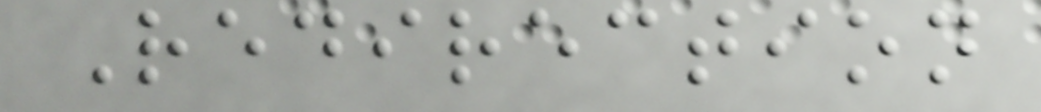Redirection
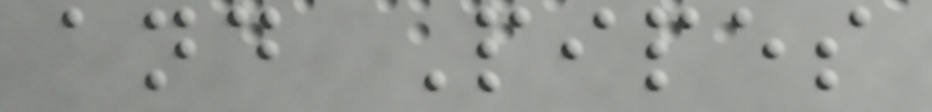and Pipes
